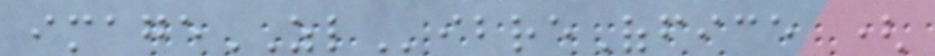imageZLibreOffice (
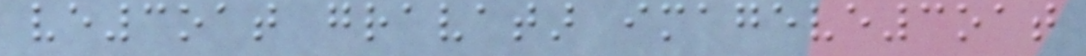ve3oat gravatar imageve3oat
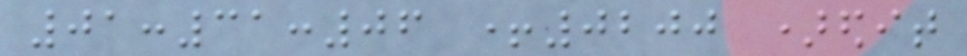01:31:06 +0200 )edit
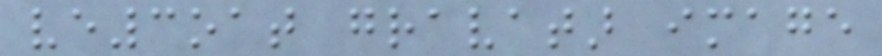ve3oat gravatar image
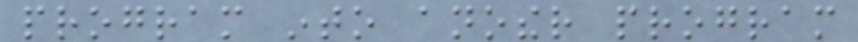program into another program
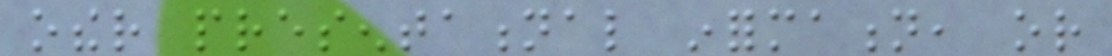other presentational information, or
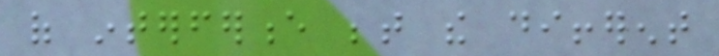of interference between the different
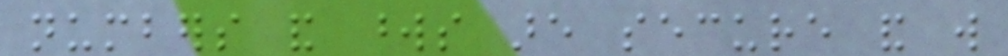numbers and words are secure and will
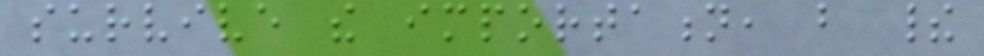survive the importation, but their
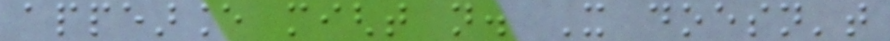appearance might not. It doesn't
